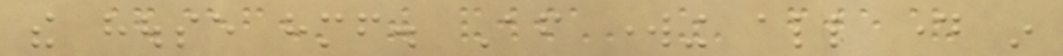the house himself. After working all day in
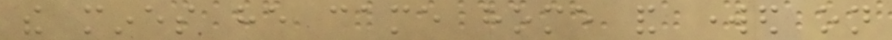the mines he came home and worked on
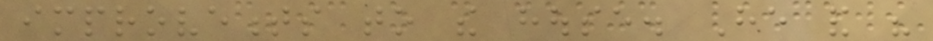improvements to the house. He and his
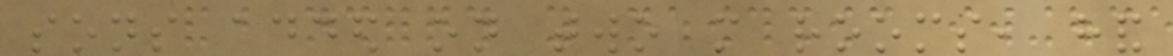sons added on two more rooms, hand
